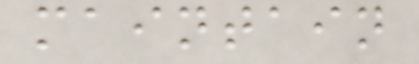maintain
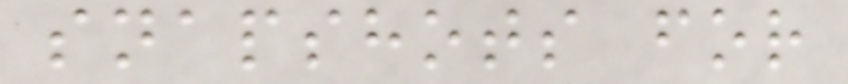snapshots for
